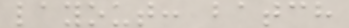layout: batch
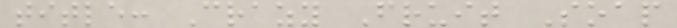title: Crazy Fruit Soap
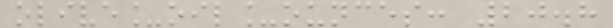olive_oil_ounces: 20.8
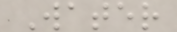Water
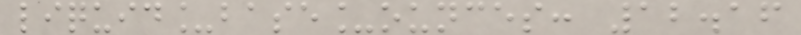liquid_base_ounces: 12.16
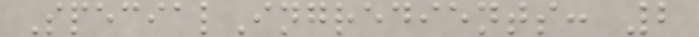SpecialIngredients: 2
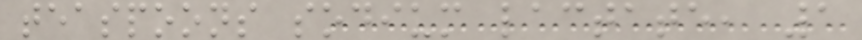teaspoons sodium lactate, 1
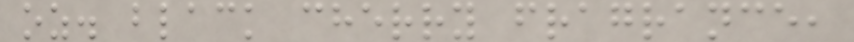oz. black cherry fragrance,
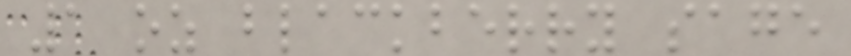1 oz blackberry sage
